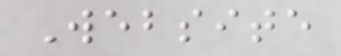Website
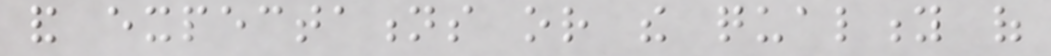and expectations or the quality of
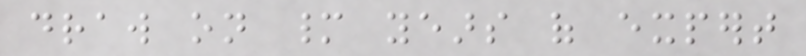draw on many years of expert
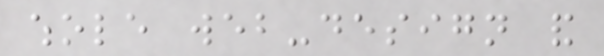whole web-design and
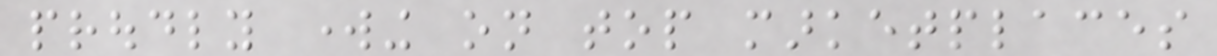proudly working on top marketplaces
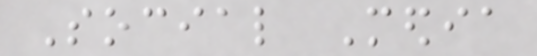Social Media
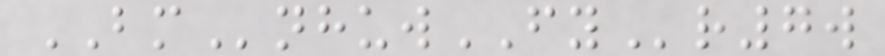BMnhuwFYr7w
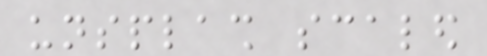unsplash scaled
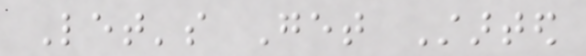Let's Get Started
